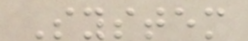System
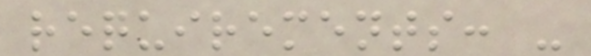requirements: -
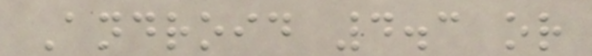Android 4.3 or
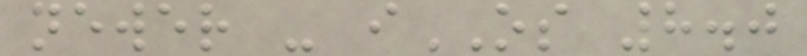newer - iOS 8.0
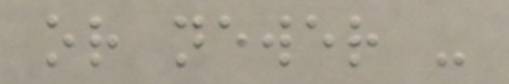or newer -
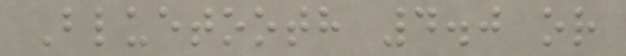Bluetooth 4.0 or
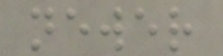newer
